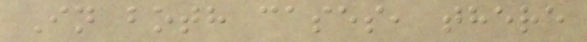In both cases, there
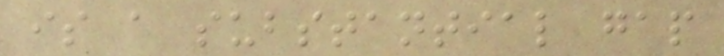is a substantial gap
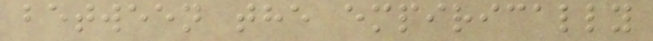between the empirically
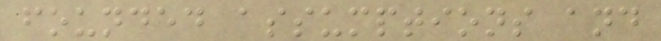founded assumptions and
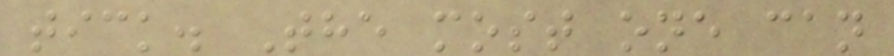tick. The most one can
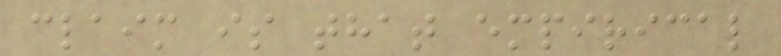claim is that empirical
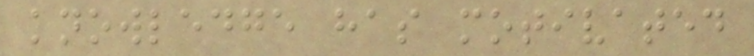knowledge has motivated
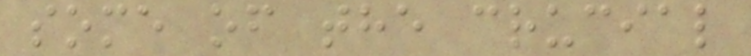some of the crucial
